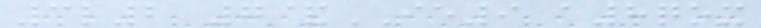3l2 7&IE9 a8qox
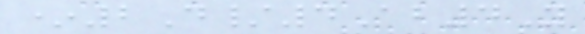*2D/4Ab4Y
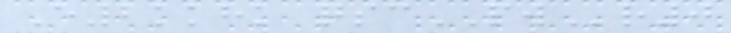E2kkhk qscPWr0
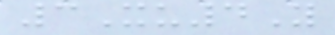3Xu4Y
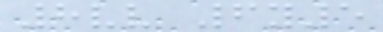8vv 6y5
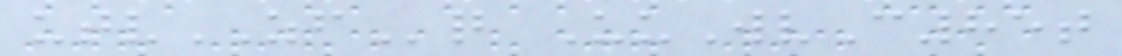utvZFq UuWvC85t
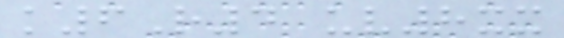k6R4 uv8xx
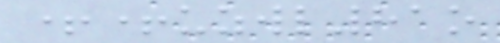++uzwl81o
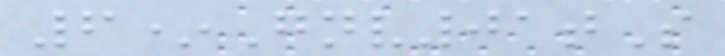6*Gnv01tS
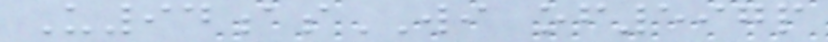U94asWI of597p
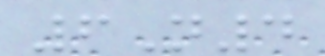6N4
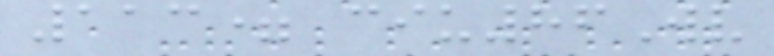113= ciu86Wv
